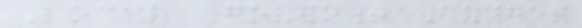Local Government Budget
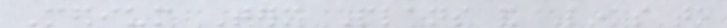Medium Term Plans and Links to
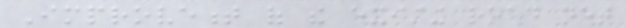Improvement of the existing road net
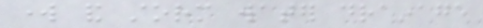work and storm water drainage
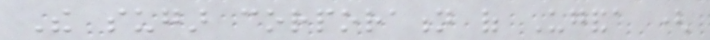The sugar corporation of Uganda (
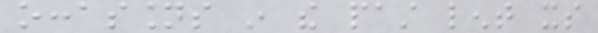occassions in the past lent its
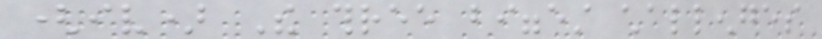(iv) The three biggest challenges
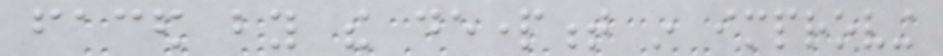faced by the department in improving
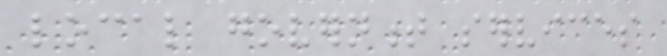local government services
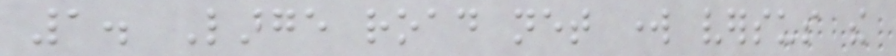1. Large road net work versus the
